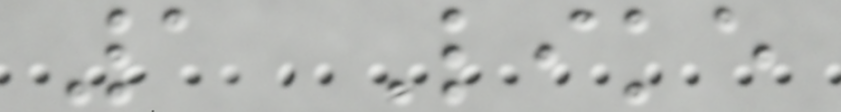1 Like
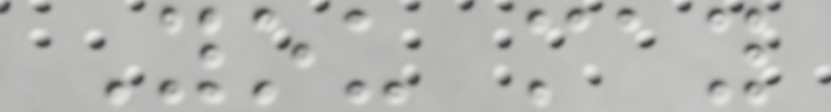You may
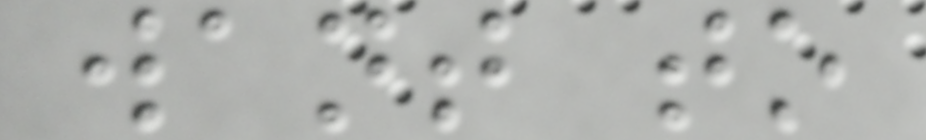want to
